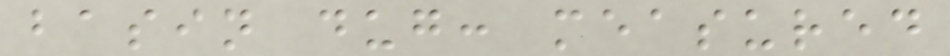basin dug: measured
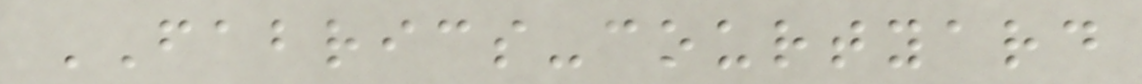FABRICS-courtyard
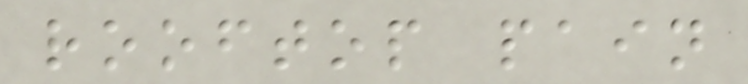rooftop pain
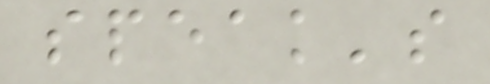speak's
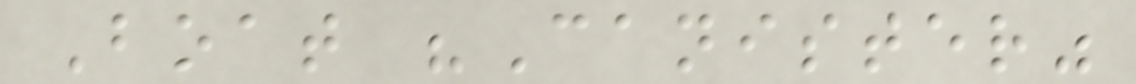Boat "Canister"
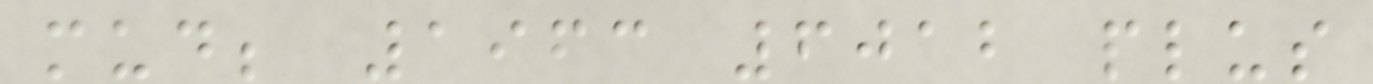mud; 1963 6012 plus
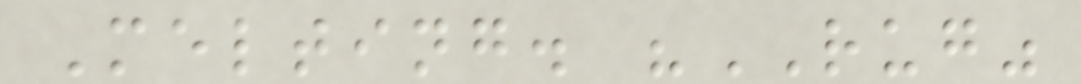Melting. "RUG"
